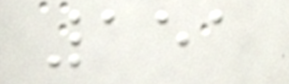151
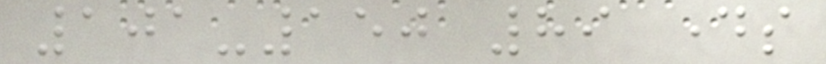101-150 89 days
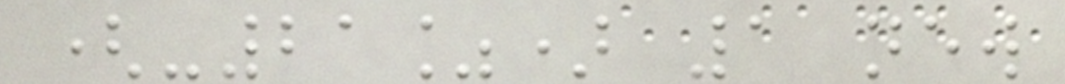(-21%) 1 new
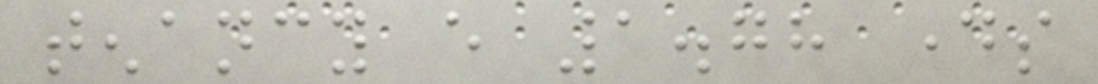tenancy every 1.78 days
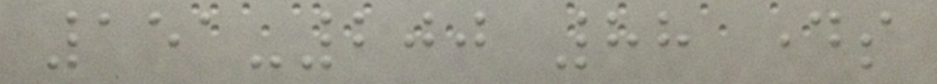151-200 88 days
